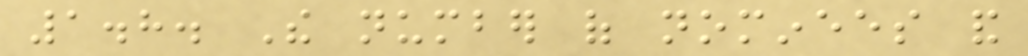1.8. The number of nominees and
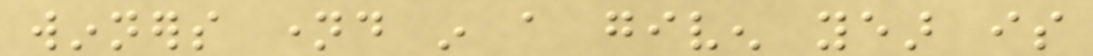winners named in a given year is
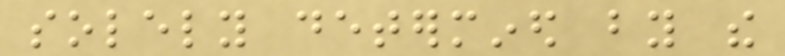solely determined by the
